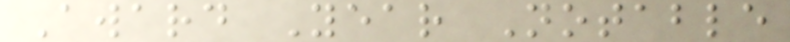Award Year Notable
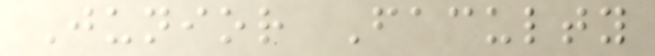Junior Faculty
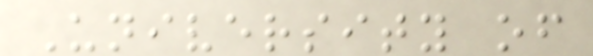University of
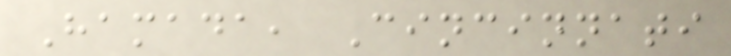Hamada, Cincinnati
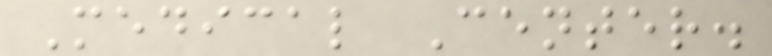Medical Center.
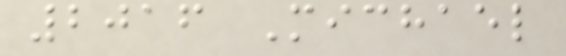2016 Michael
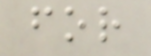for
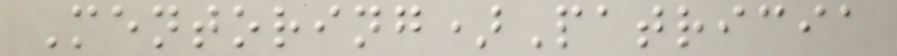Mentoring)Patricia
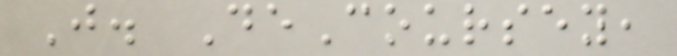J. DeCoursey,
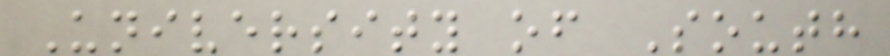University of South
